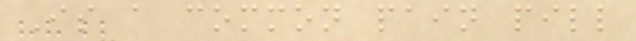Is a common pain pill
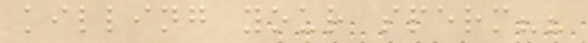killing your sperm??
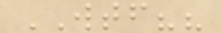WTF??
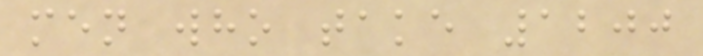men who take 1200
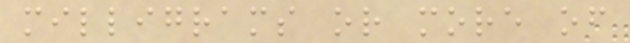milligrams or more of
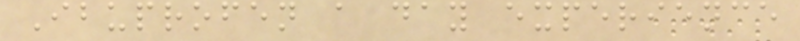Ibuprofen a day experience
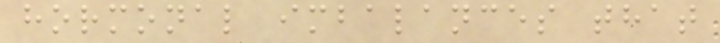hormonal imbalances that
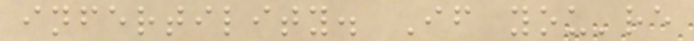infertility. If you're
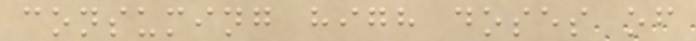consuming high doses of
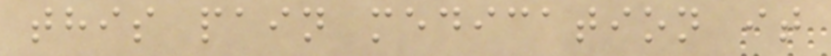this pain medication it
